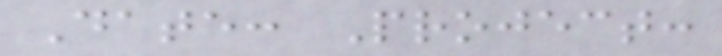Date: Project:
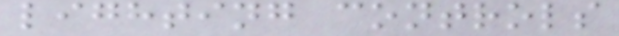lighting controls
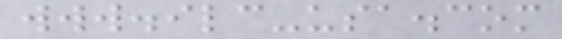www.ilc-usa.com
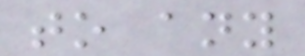to any
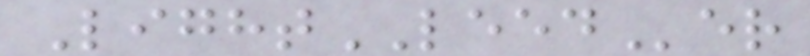LightLEEDer
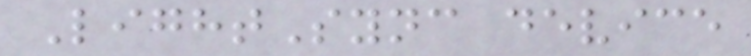LightSync device
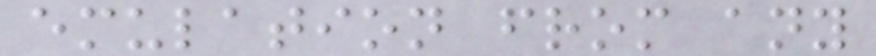emulation from any
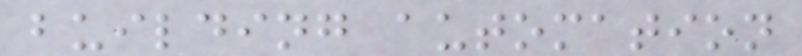building automation
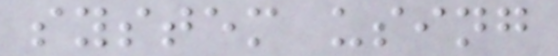system using
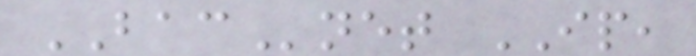BACnet IP,
